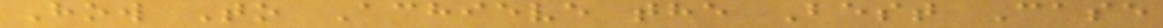How To Achieve the Best Case
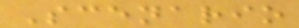Scenario
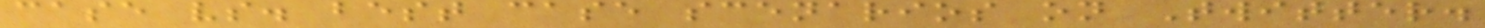case vs. best case scenarios on Twitter.
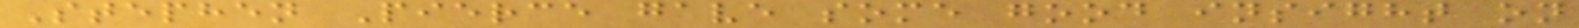Stephen Pierce gave some good insight on
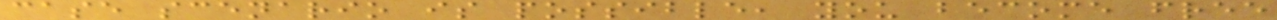case scenario is possible, you become free
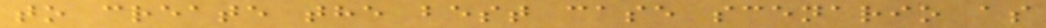to create the best case scenario as
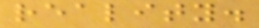reality.
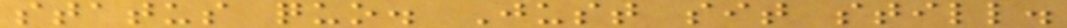status quo. Just sit still.
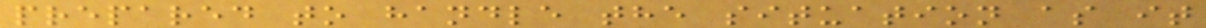prepared to handle the situation as it
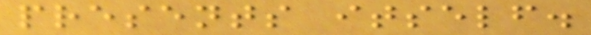presents itself.
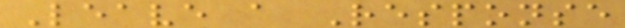Leave a Response
